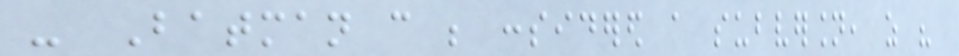- Batman can be considered a subversion, as his
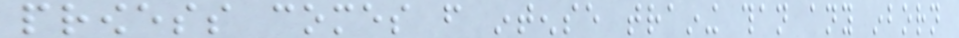prowess comes from intense training than any inborn
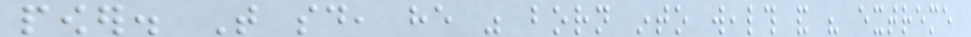power. That said, he was born into wealth and his extreme
